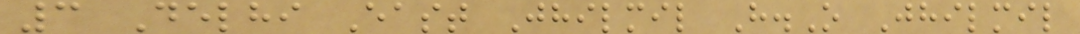3 Delhi East Jhilmil H.O Jhilmil
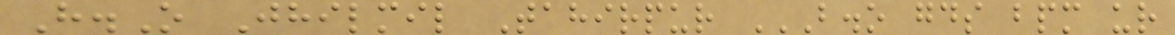H.O Jhilmil Tahirpur B.O GDS BPM UR
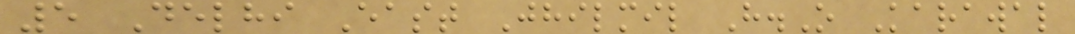5 Delhi East Jhilmil H.O Karawal
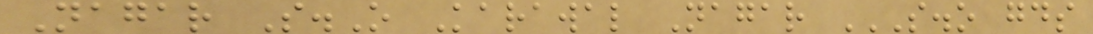Nagar S.O Karawal Nagar S.O GDS
